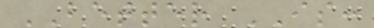BETTER IS:
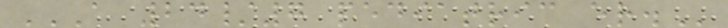A 24/7 PEDIATRIC ER.
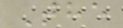The
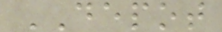DEPOT
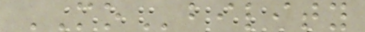MObility
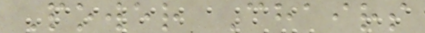Power Chairs
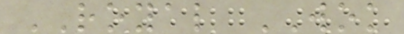ROYAL WOK
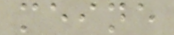meine
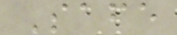Safe
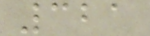321
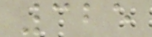325
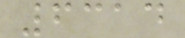6314
